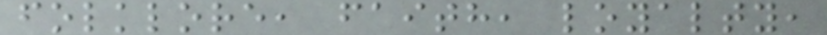folklore, faith, loyalty,
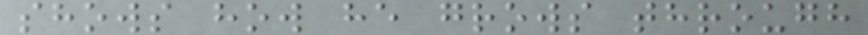shows how he grows through
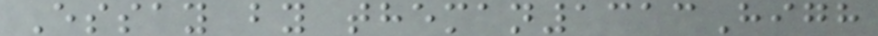Essay by theman1313High
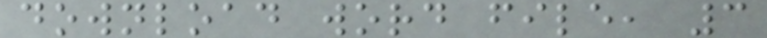download word file, 3
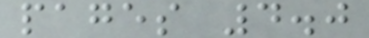pages 4.0
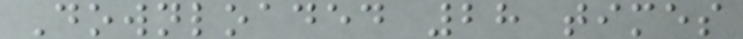Downloaded 28 times
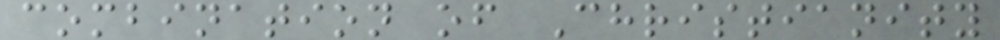combination of Christianity
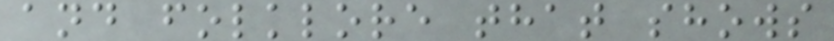and folklore that shows
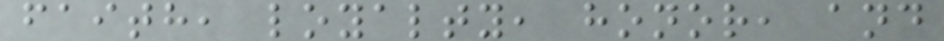faith, loyalty, honor, and
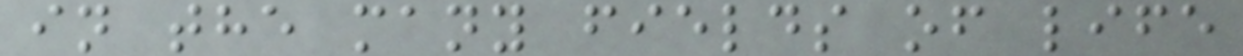in the many fields of life
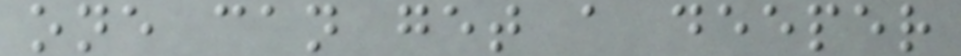one can get a deeper
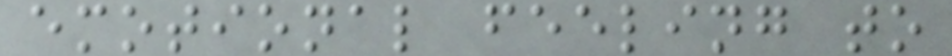emotional feeling to
